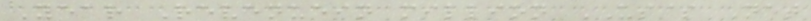Year Revenuein million US$ Net
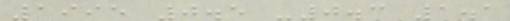1995 0.5 -0.3 1.1
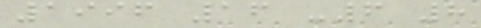1996 16 -6 8
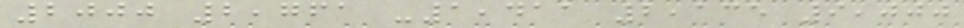2000 2,761 -1,411 2,135 9,000
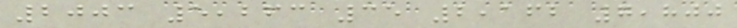2003 5,263 35 2,162 7,800
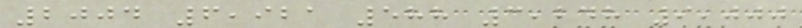2004 6,921 588 3,248 9,000
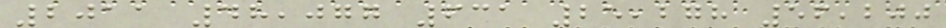2011 48,077 631 25,278 56,200
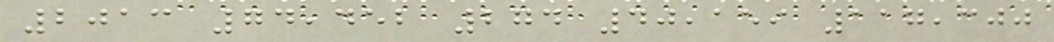2013 74,452 274 40,159 117,300
